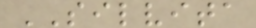SILVITA
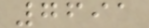7691
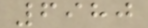6980
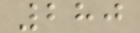280
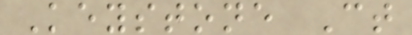Keystone Ct
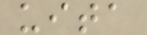uita
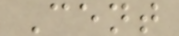Cent
